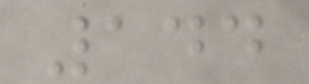144
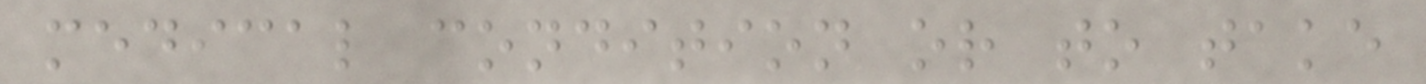medical condition or to take
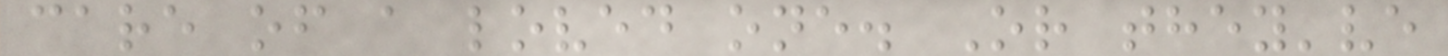care of a loved one. Or they've
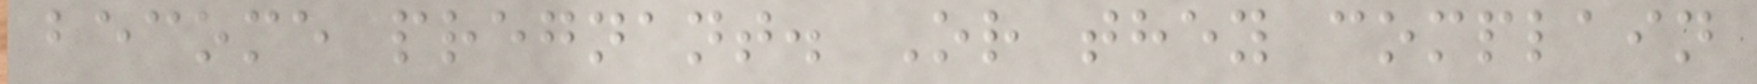become pregnant. Or they complain
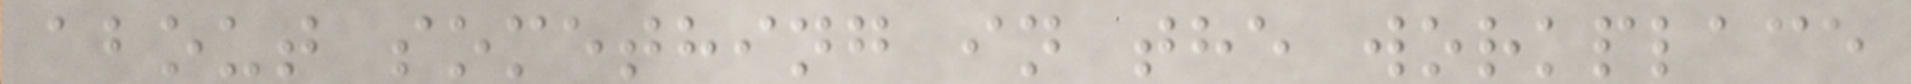about something in the workplace
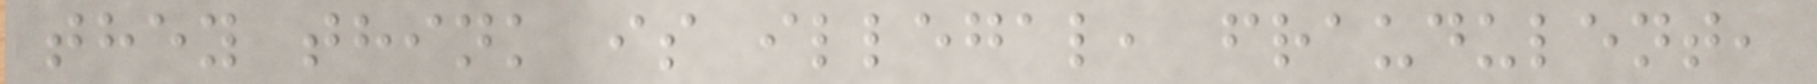they think is illegal, fraudulent,
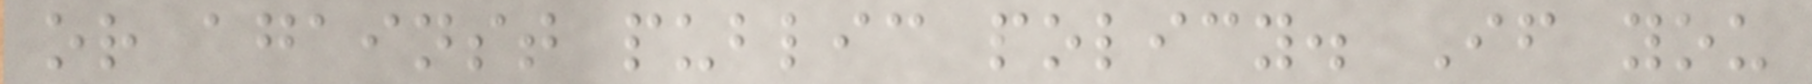or against public policy. If you
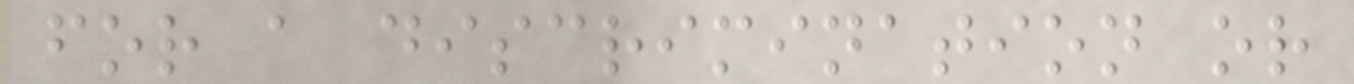for a discrimination or
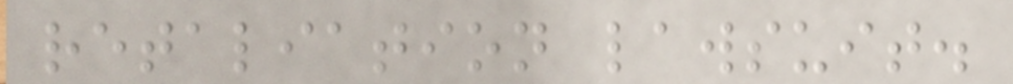retaliation lawsuit.
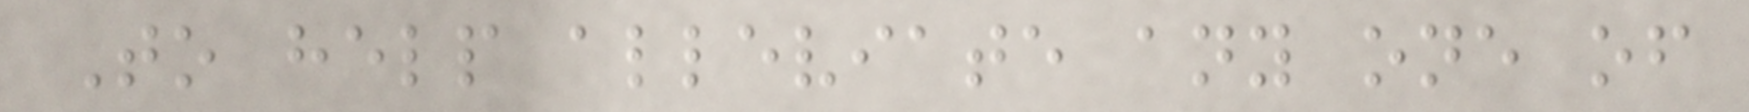To help alleviate any one of
